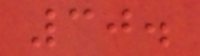30.
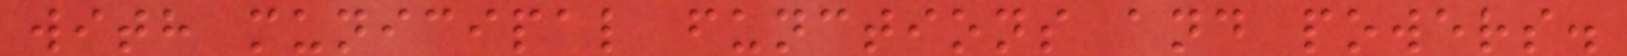with municipal functions and powers.
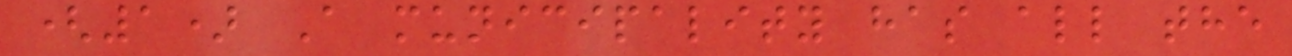(1) A municipality has all the
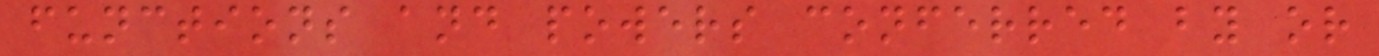functions and powers conferred by or
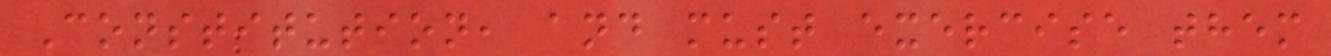Constitution, and must exercise them
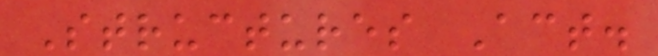Structures Act.
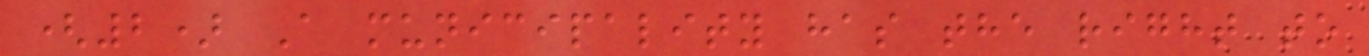(2) A municipality has the right to
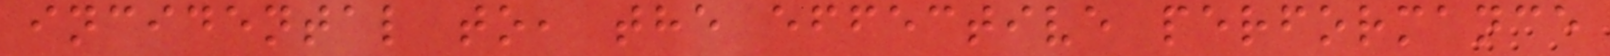incidental to, the effective performance
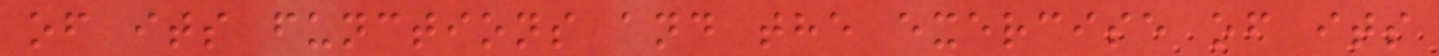of its functions and the exercise of its
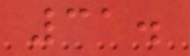31.
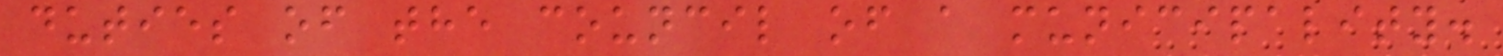duties of the council of a municipality.
